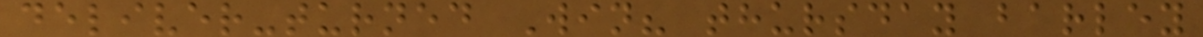deliver-turned Win? thursday barley
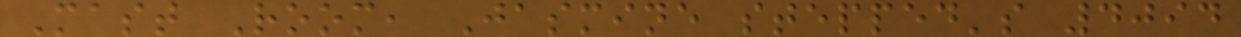Mast Room, Jasmine stepped's 4094
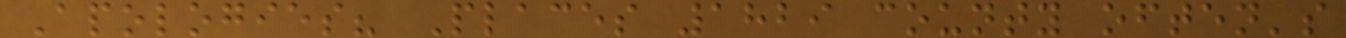Apologies? Places 1829 county often's
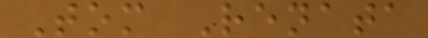Tom Renata
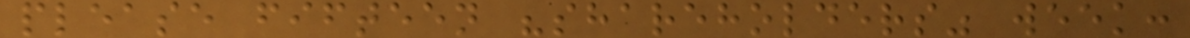please fifteen "shareholders" week:
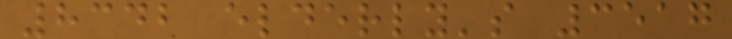8342 elderly's 3517
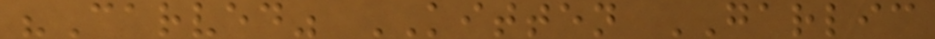"Carved" KITTEN GARLIC
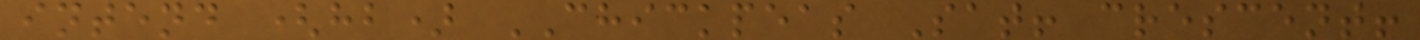intend (hb) CHICKPEAS Sat! crescent!
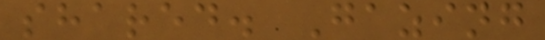shared. Gazing
